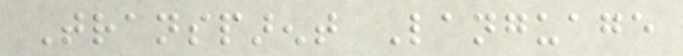Transparent Language
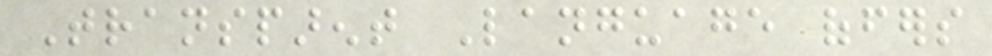Transparent Language offers
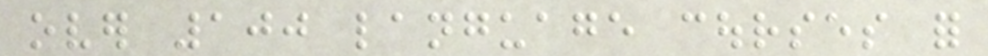over 100 language courses for
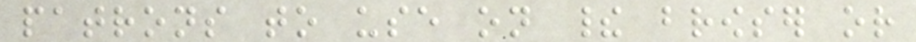patrons to use on their browser or
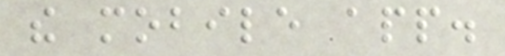the mobile app.
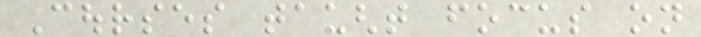Courses taught focus on
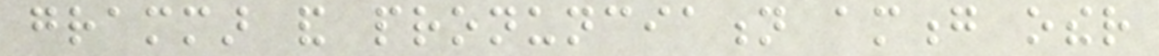grammar and pronunciation among other
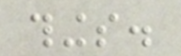things.
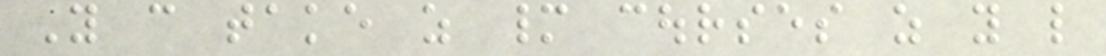You can take as many courses as you like
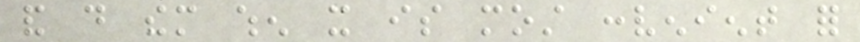and do them when it is most convenient for
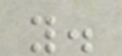you.
